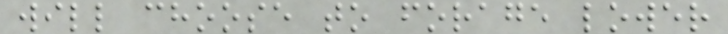will choose to forage lower
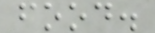food.
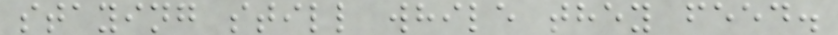staying still while they feed.
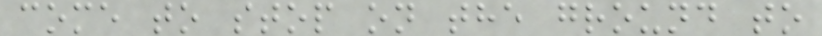come to stop on the ground to
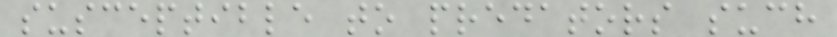susceptible to predators such
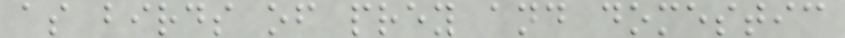as birds of prey and domestic
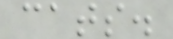cats.
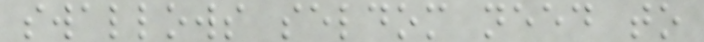swallows seldom need to
